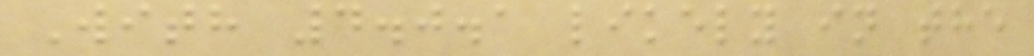With 4.0.1 likely in the
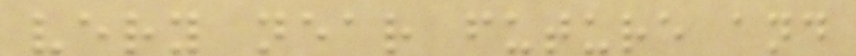very near future and
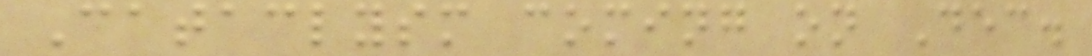Cataclysm coming on Dec.
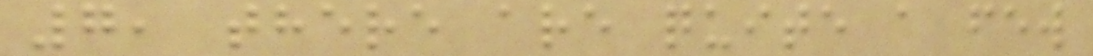7, there are quite a few
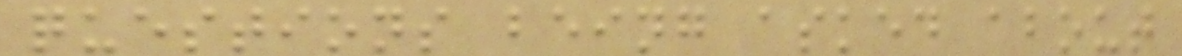questions being asked about
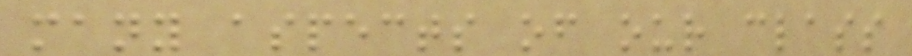many aspects of our class
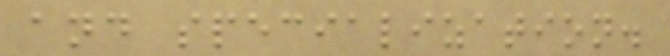and specialization.
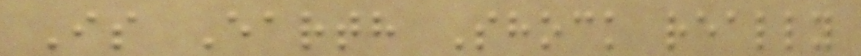Is Earth Shock really
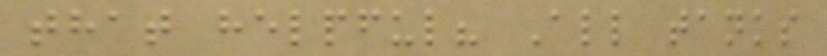that helpful? All tanks
